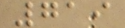719
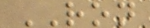RON
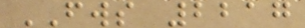FWS 2217
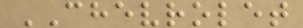CHEVROLET
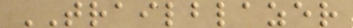TRAILBLAZER
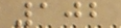102
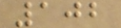102
